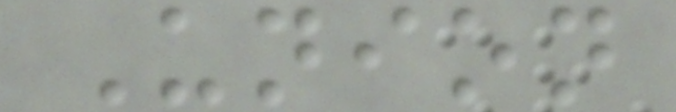Union
